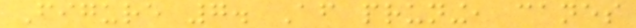Figure 7. After pruning, canes
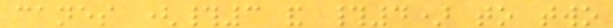canes (#3 and #4) to two
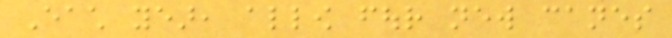Each year, allow four new canes
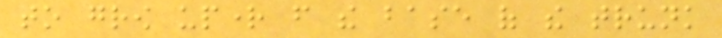to grow upright from the base of the trunk
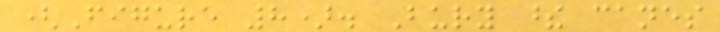(Figure 8). Bury these canes
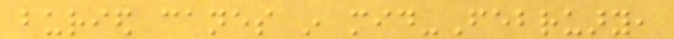buried canes in mid-February,
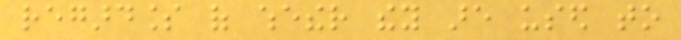regardless of whether they are used to
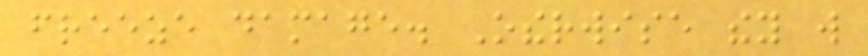freeze damage. Otherwise they will
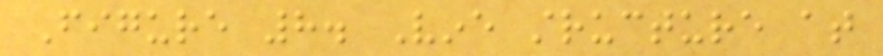Figure 8. Vine structure at
